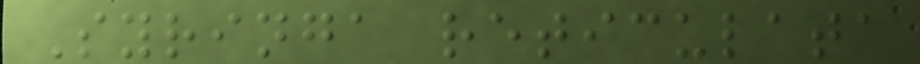Syringa reticulata
